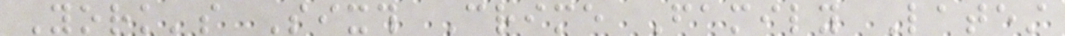York's Sixth Crime Family Latest
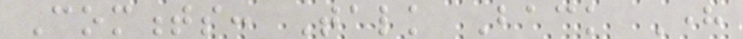Comments: Talk Back Here
